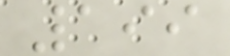199
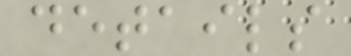details
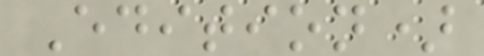Edition)
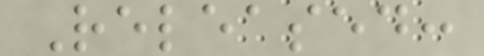Released:
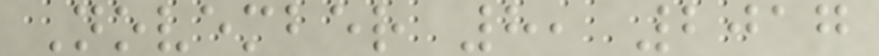November 8, 2017
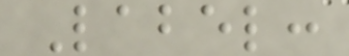Label:
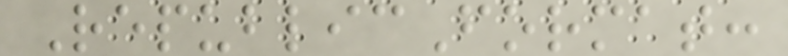RepublicFormat:
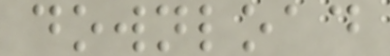download
